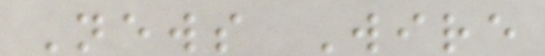News Wire
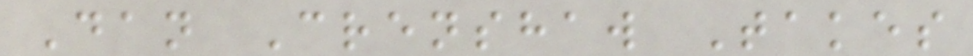Dan Crenshaw Takes
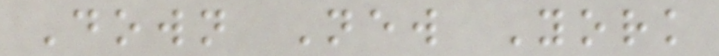Down New York
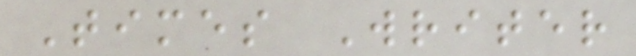Times Writer
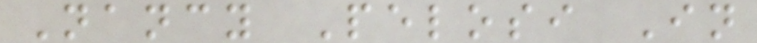Nancy Pelosi In
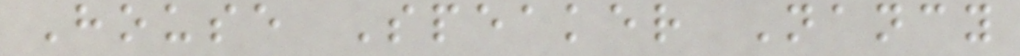House Speaker Nancy
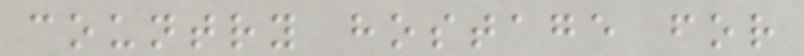country hostage for
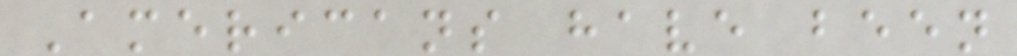Americans have been
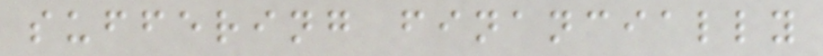suffering financially
